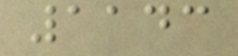1143
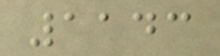1143
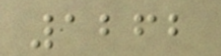1262
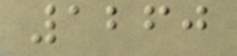1260
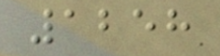1258
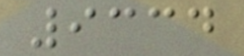9334
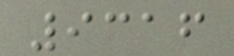9316
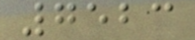7523
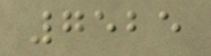7525
